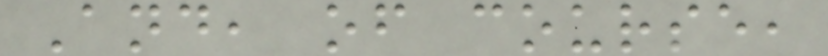And, of course,
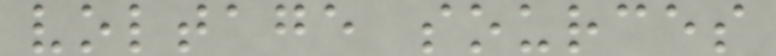voltage sources
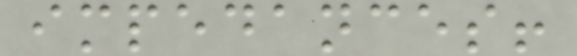impedances!
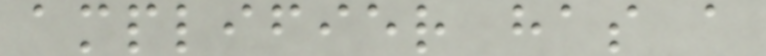amplifier has a
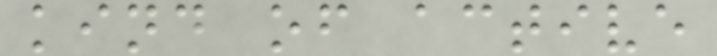kind of active
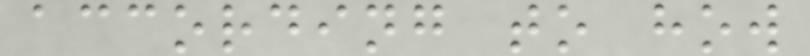according to how
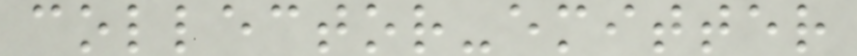collector-emitter
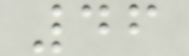46
